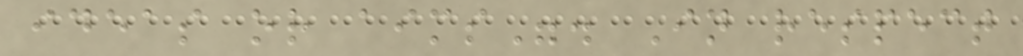ideas or aims". In respect
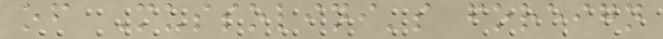of Mussolini's foreign
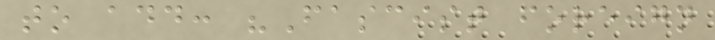to add: "Fascist foreign
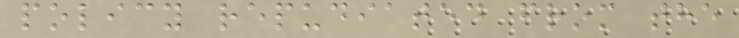policy repudiated from the
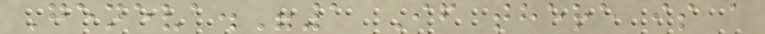Geneva."1 If there is a
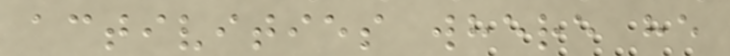activities where he
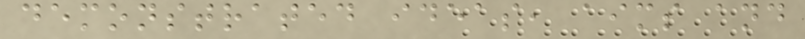demonstrated ideas, aims and
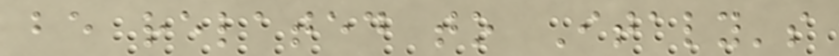be related to Italy's
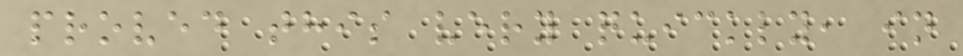proved this very quickly, in
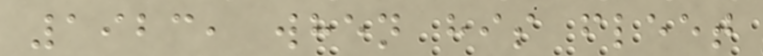1923, when his fleet
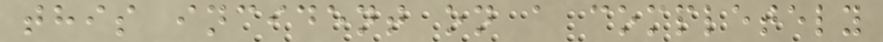this incident on a completely
